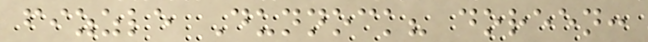fizzle Dunnock? doreen:
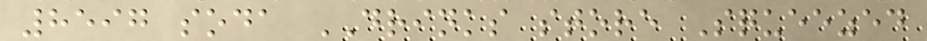8597 soda DRINKS store Squeezed
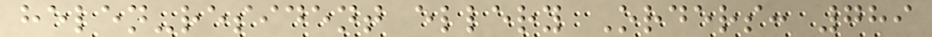helen-resident ellery Orders: 789
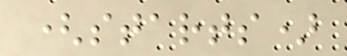(starts)
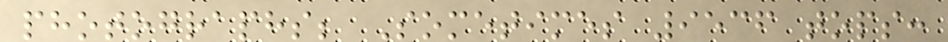photographs; Sometimes 9536 tops:
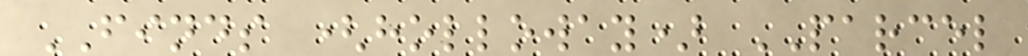FINDS (holloway) PARCEL
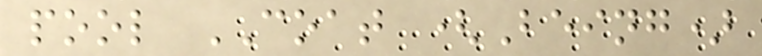pool COAT (Being)
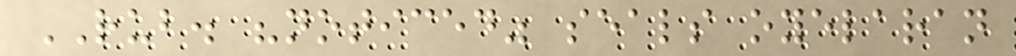RUB. "noticed" seals oyelaran
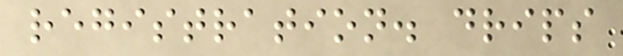registration. drips
